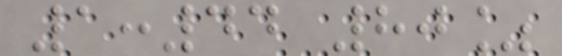1:44 80%
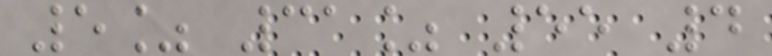5% 31% 55 4
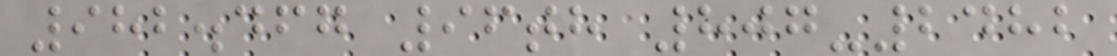982.467 96th 807-2482
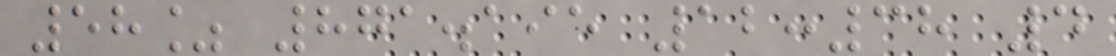58% 871.195 12:38 4
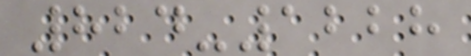824-1228
